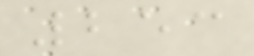253
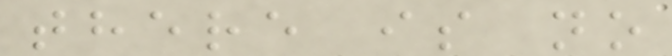there is no
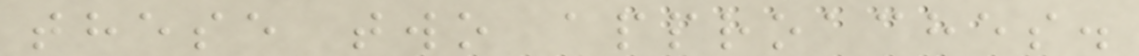these two approaches.
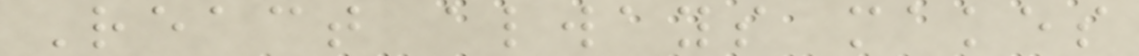React always makes
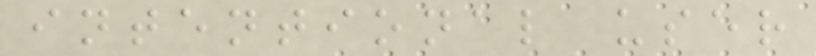intentional user
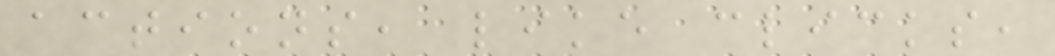actions, like clicks,
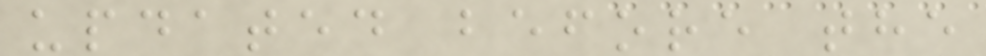updated before the
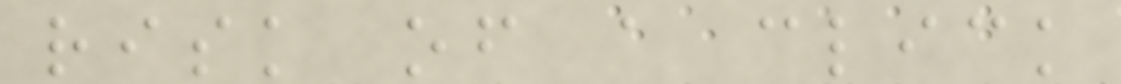risk of a click
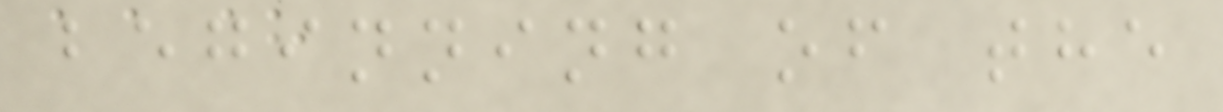beginning of the
